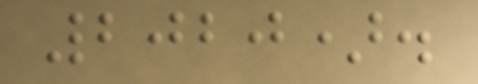2020).
